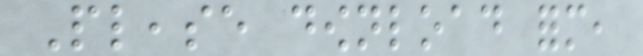Please download form,
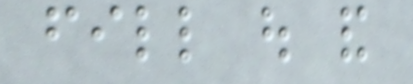fill out and
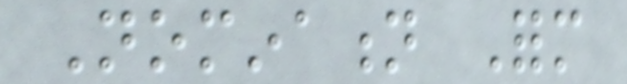Nomination Form
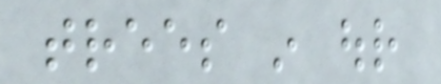trees in our
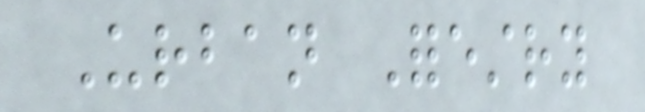Urban Forestry
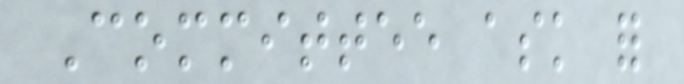Committee ask for
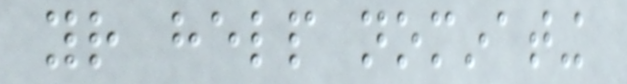your help nominating
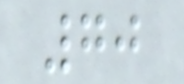70
